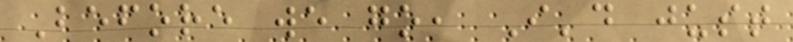Before we go, I'd just
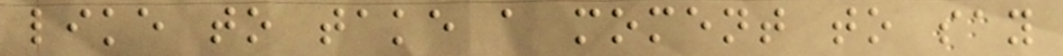like to take a moment to say
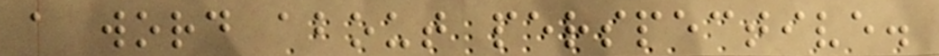a word about perspective.
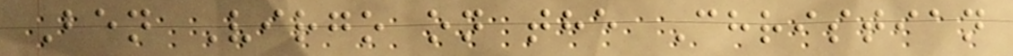Ben Virgo on the Christian
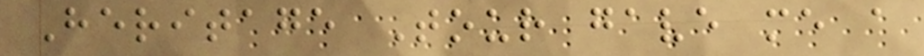Heritage Tour gave me a
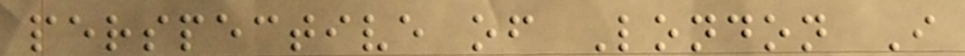perspective of London I
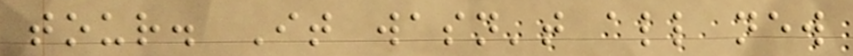tour. It wasn't all new
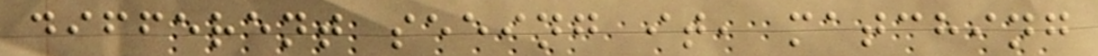different seeing it, matching
